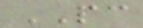PC
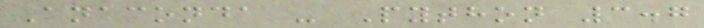Anaconda - Python 3.7
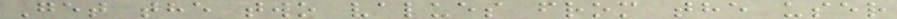Get the two values from the user
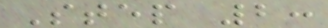Step 2:
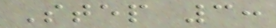Step 3:
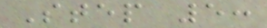Step 5:
